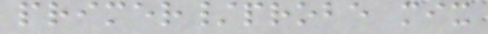primer/probe mix
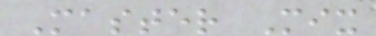Master Mix
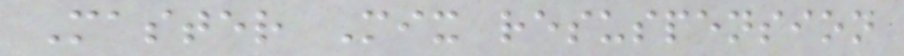Master Mix resuspension
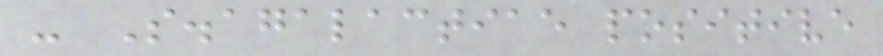- S.agalactiae positive
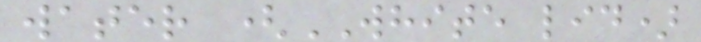water (WHITE lid)
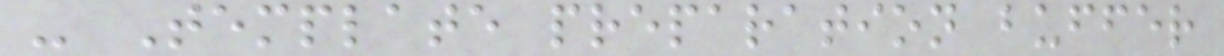- Template preparation buffer
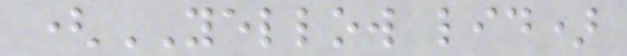(YELLOW lid)
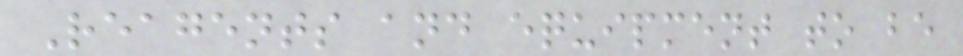Reagents and equipment to be
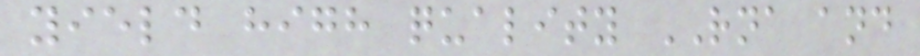yield high quality RNA and
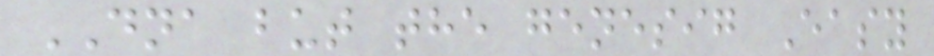DNA but the genesig Easy
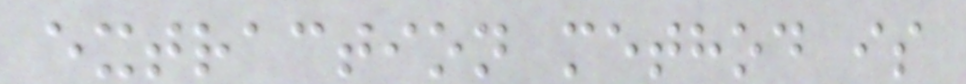extraction method is
